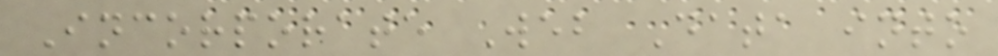Incorporate Web Data into
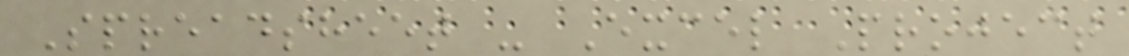Spreadsheet - Excel Project
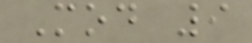Mod 9
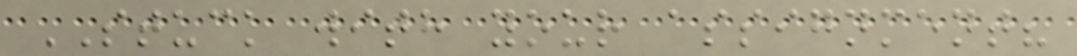STUCK with your assignment?
